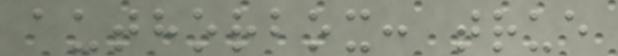authorbox: true
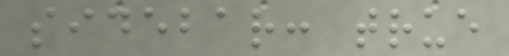sidebar: true
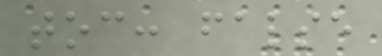toc: false
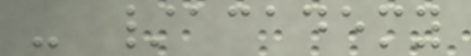- /academy
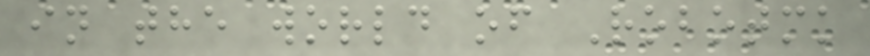in the world of Robotmk
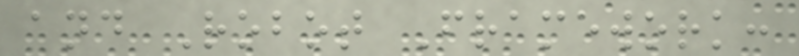and Robot Framework:
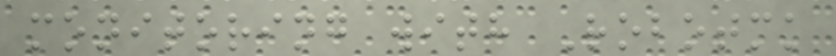monitoring with Robotmk
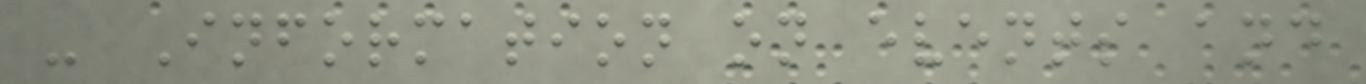- Information on events and
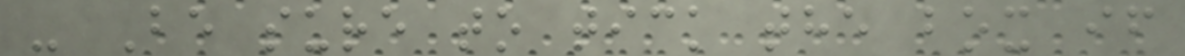- Be sure to tick the box if
